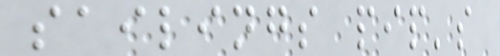sailings pip's
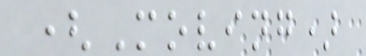(Moving)
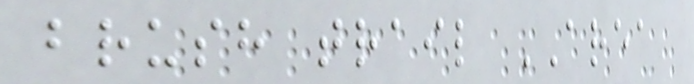brush trail AREA
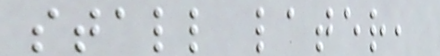stall later,
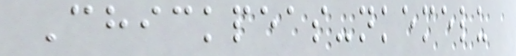Chickpeas-nkemelu
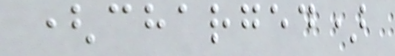(charged)
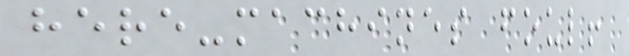here-machines foul!
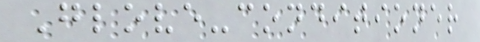Glove-conditioner
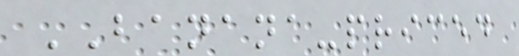BANANA-priced
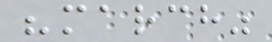"march"
